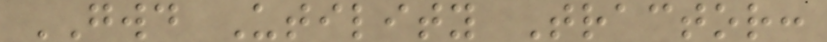GWD Utility Tractor:
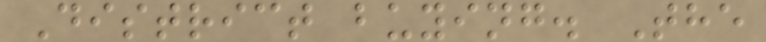District buying. The
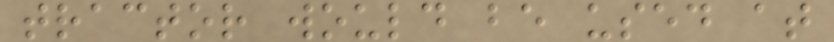tractor would be used at
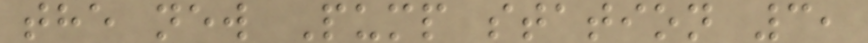the new Pump station 3,
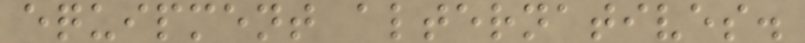equipment alternatives.
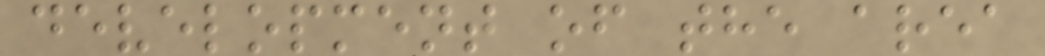development of the area
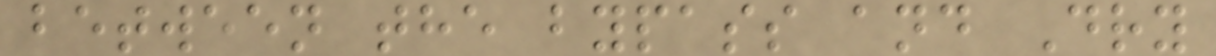between the bypass and Dry
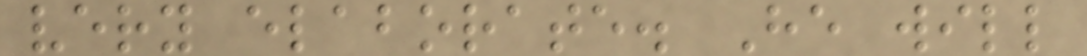very elaborate. He will
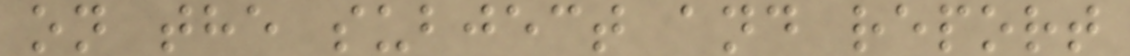on the subject and report
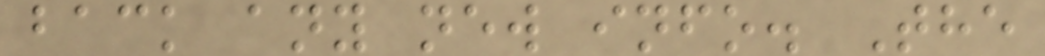back any new info. The
